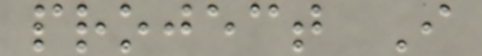project I
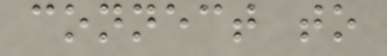connect to
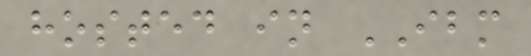hosted in IBM
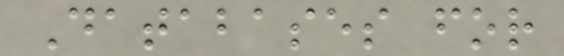Databases for
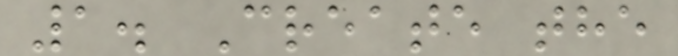1. Create the
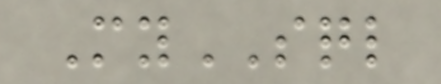MySQL
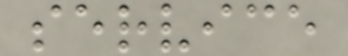service
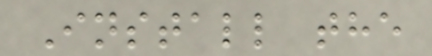Install the
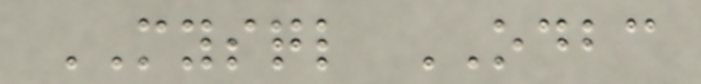MYSQL ODBC
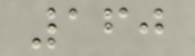160
